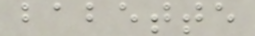babette
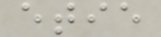etie
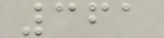361
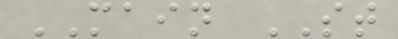MAIN ST
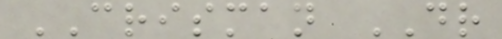CRISMAN DR
